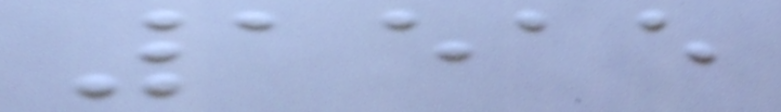1515
